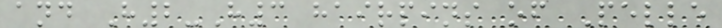and H2-H3 hairpins of Pelle
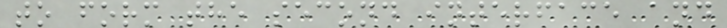to form the second interface and
